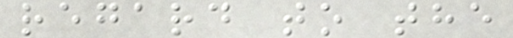regard to the
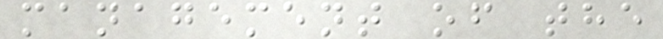management of the
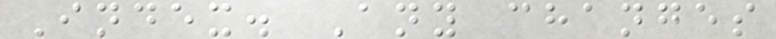Index. Any changes
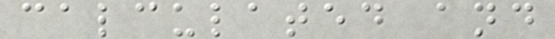calculated and
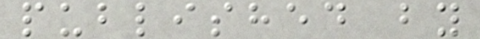published by
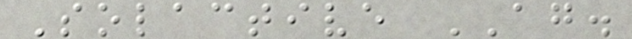Solactive AG.
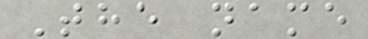The name
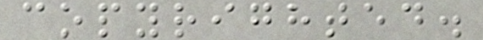copyrighted.
